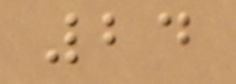24
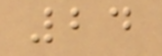24
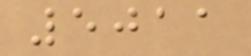5011
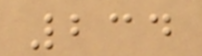234
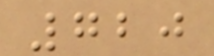720
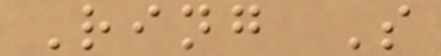Ring S
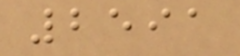2591
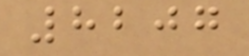8207
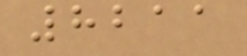8211
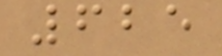625
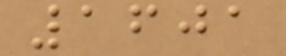1601
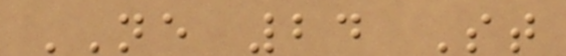NE 24 St
